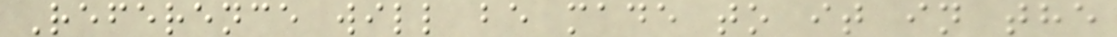Reference will be made to it in the
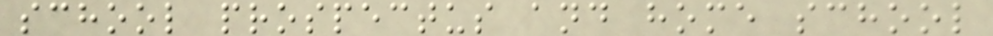school prospectus and home school
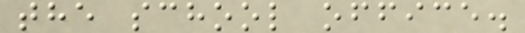the school office.
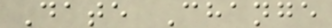Date Change
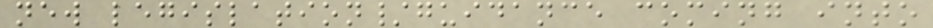new legislation/guidance coming into
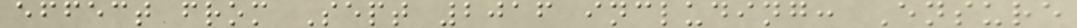effect from Sept 2016 including: Ensure
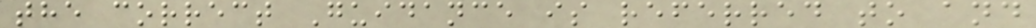the correct Guidance is referred to and
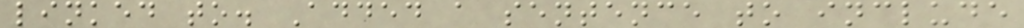linked to. Added a sentence to include
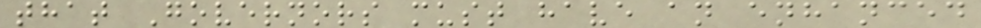that Governors must have an enhanced
